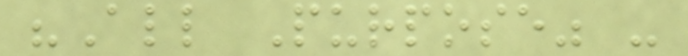"All Purpose" -
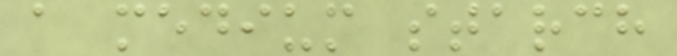a medium starch
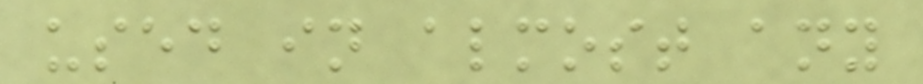used in almost any
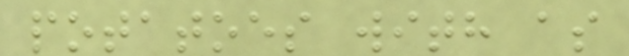potatoes with as
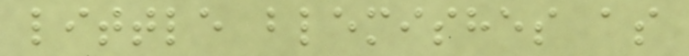little blemishes as
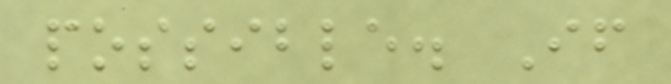possible. If
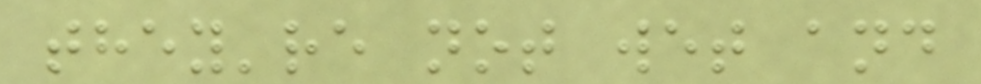they're not wet and
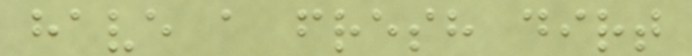have a fresh dirt
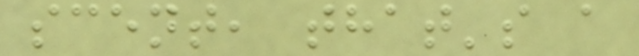scent, that's a
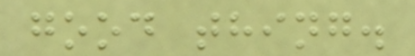good thing.
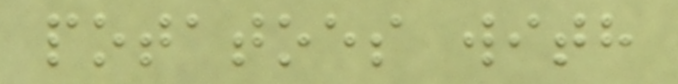potatoes with
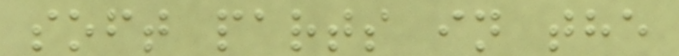soft parts in the
